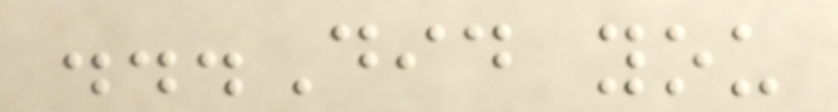...Did you
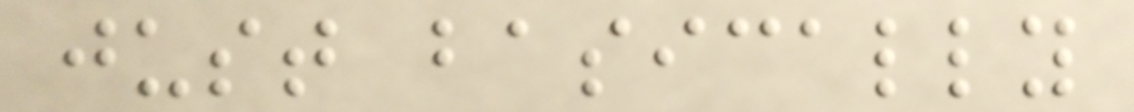just basically
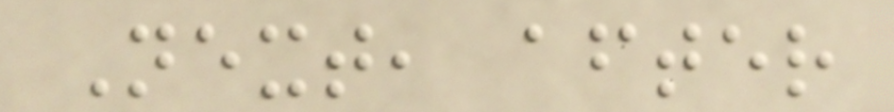Next, after
